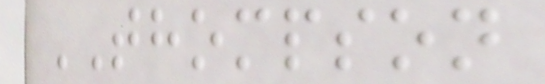THOMPSON
